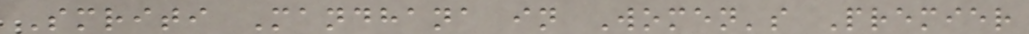Smriti Mandhana in Women's Premier
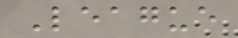League
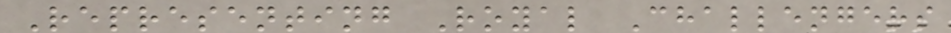Representing Royal Challengers
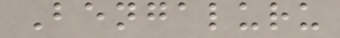Bengaluru
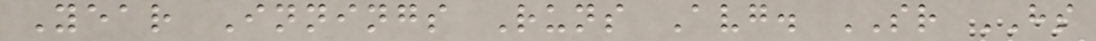Year Innings Runs Avg. SR HS
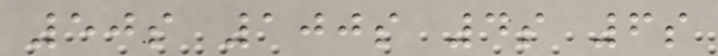50s 100s 4s 6s
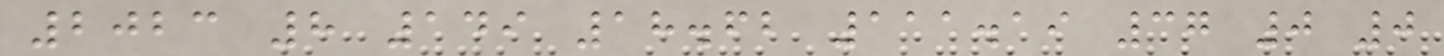2023 8 149 18.62 111.19 37 0 0
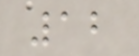12
